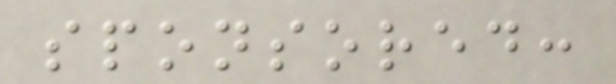sponsored:
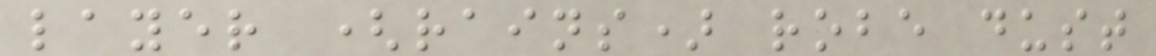layer (rains) robe dust
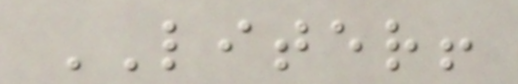LITER!
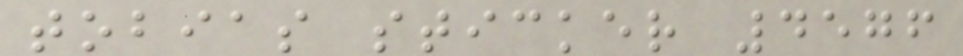tobias sticker 4576
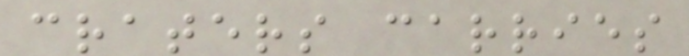craters carries
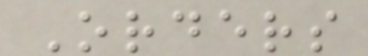Orders
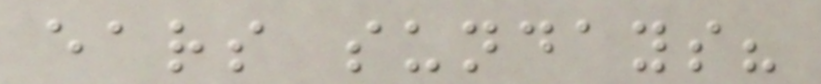ears sundays?
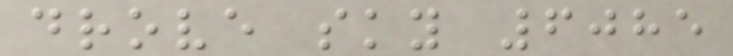drove sky 6085
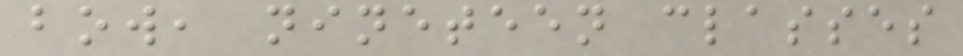bow, nineteen classes
